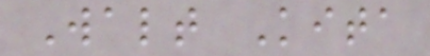Walt Kita
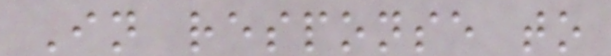In response to
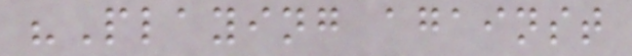"Playing against
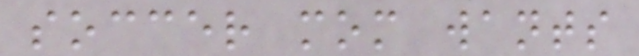soccer mom wants
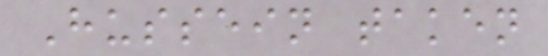Hussein taken
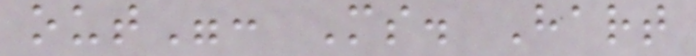out": Ms. Hart
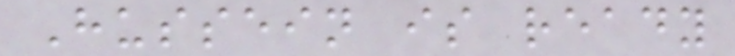Hussein is ready
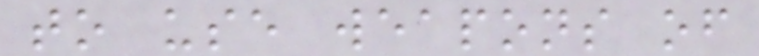to use weapons of
